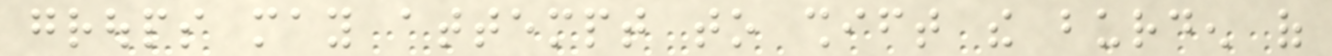groups may attempt to shift the burden of
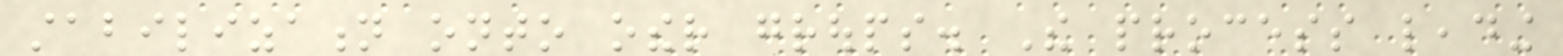stabilization onto other groups. The process leading
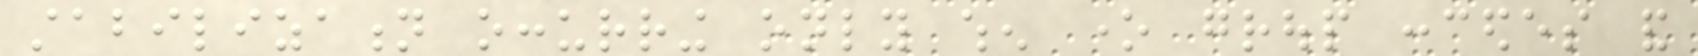stabilization occurring only when one group concedes and
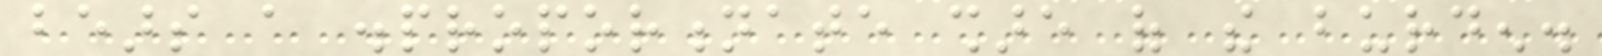bears a disproportionate share of the burden.
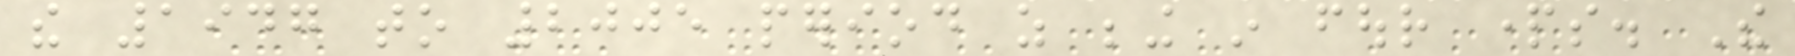the 1947 to 2005 period as being in four parts. The
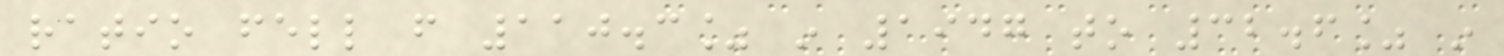ratio fell from 110.3% in 1947 to 32.6% in
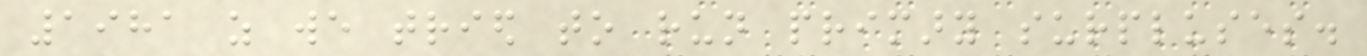1981 as we tried to run primary surpluses.
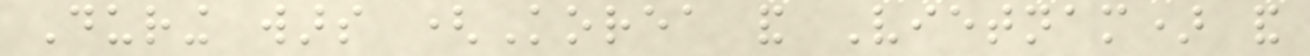During wars (Korea and Vietnam) and
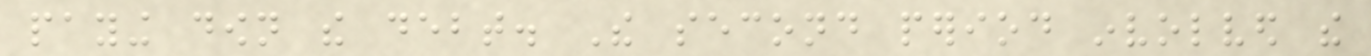paying down the debt. The second period involved the
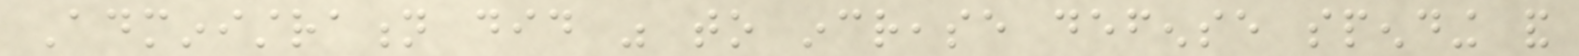Administration did was to increase defense spending and
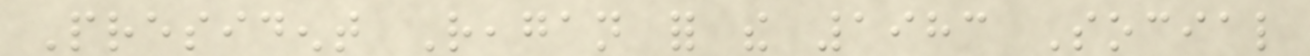President Reagan for the 1983 Social
